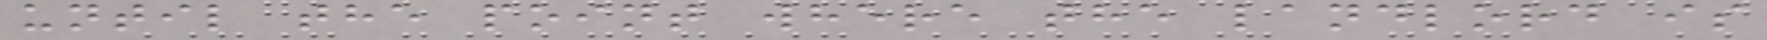until the point where the landlord is
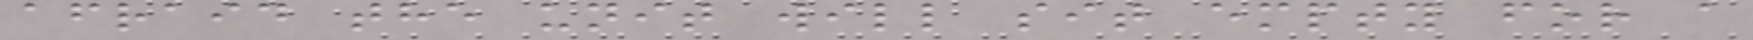afraid the unit will sit empty for a
